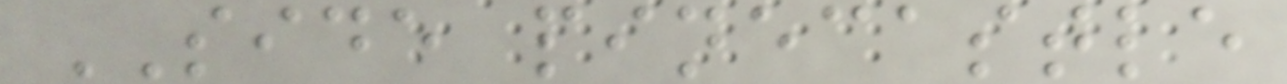SIDE pinecastle
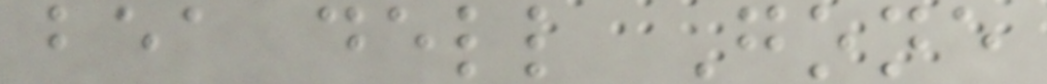bea dell Gone
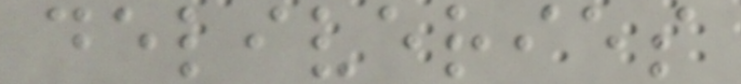deliveries
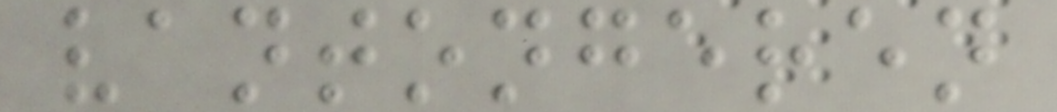vantongeren
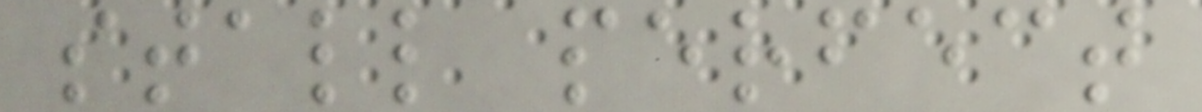stall perfect
